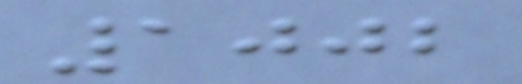1002
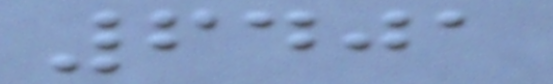6401
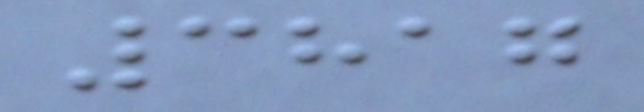3817
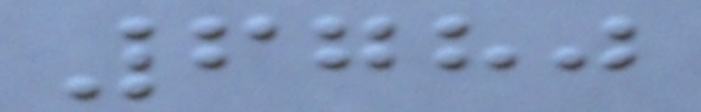6780
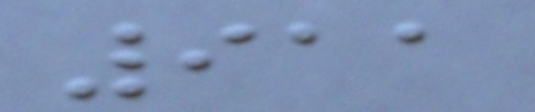911
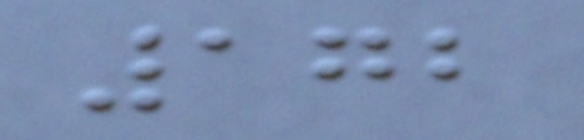172
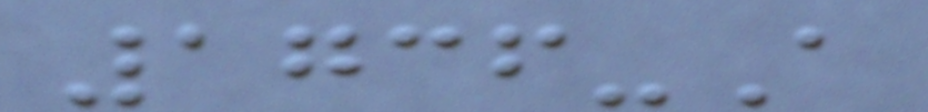1736-A
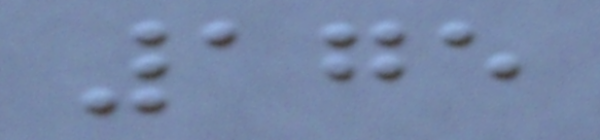175
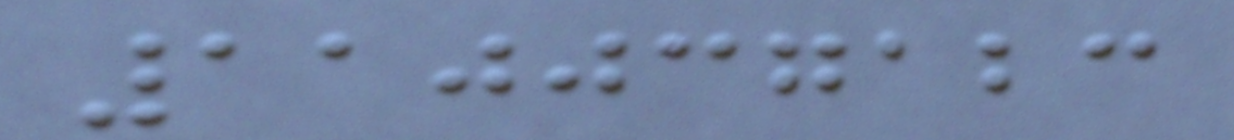110037123
